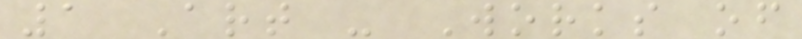1 Art - Works of
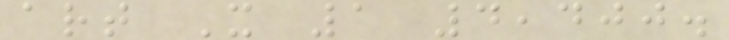art X 1 4,400.
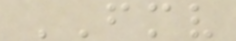FMV
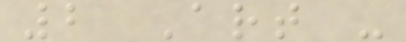2 Art -
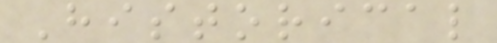Historical
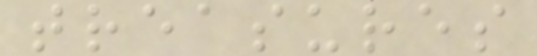treasures
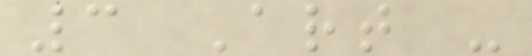3 Art -
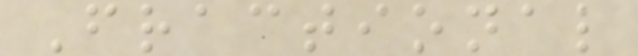Fractional
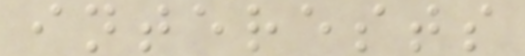interests
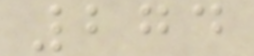274
